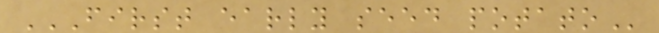FIRST EARLY SEED POTATO
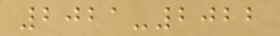2021-2022
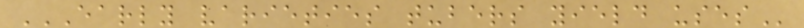EARLY VARIETIES TUBERS YIELD USES
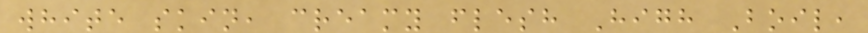white skin, creamy flesh High Boil,
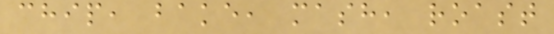chip, bake, mash, roast
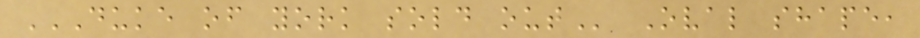DUKE OF YORK SOLD OUT Oval shape,
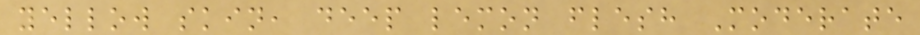yellow skin, deep lemon flesh Moderate
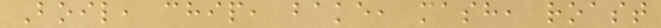Boil, chip, bake, mash, roast
